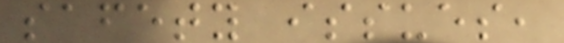safety issues,
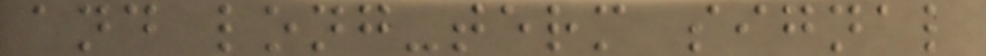and long-term signal
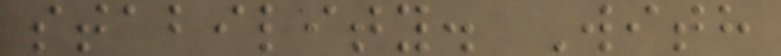stability. With
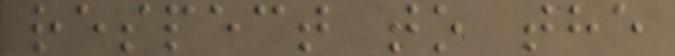respect to the
